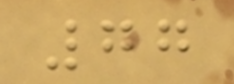77
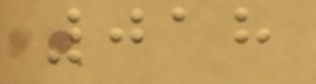018
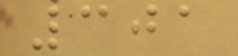301
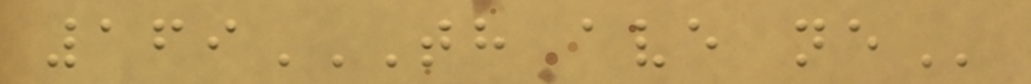169TH AVE NE
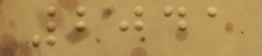2041
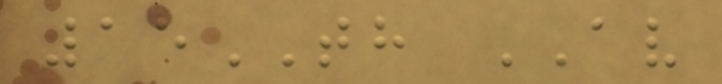15TH AV
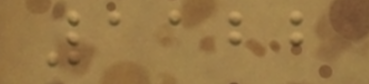1122
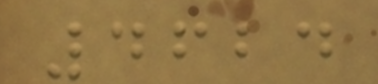4624
